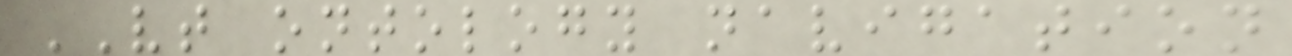VT ontology navigation
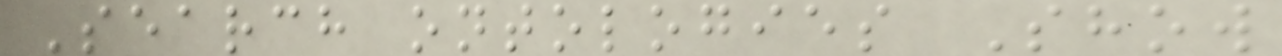Search ontologies Show
